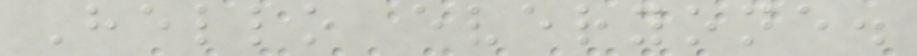Hello everyone.
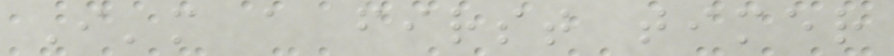I'm a first timer
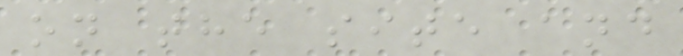on the site and
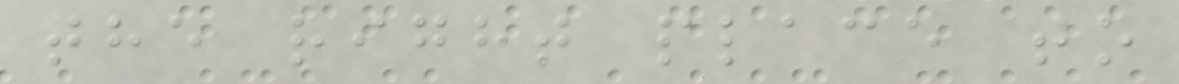the right place to
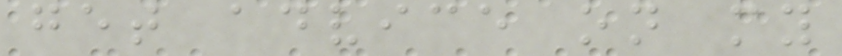get advice on my
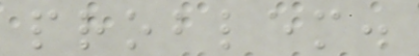problem.
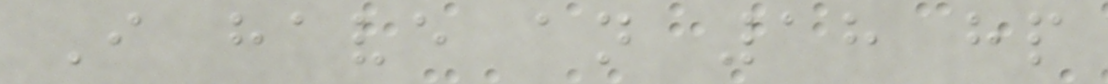I have an 18 hp
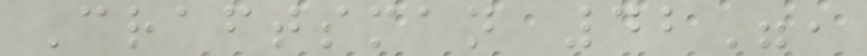Craftsman 42",
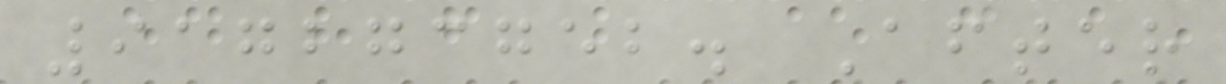917273752. After
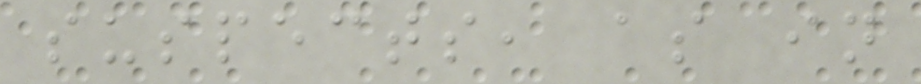suspects, as in
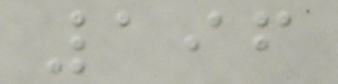196
